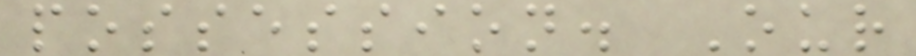possession. Our
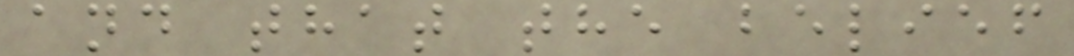and that the belief
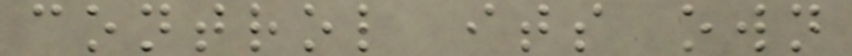control its own
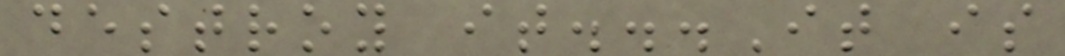destroy it...It is
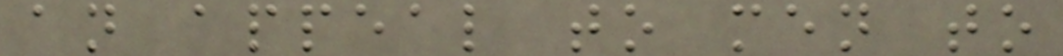an appeal to men to
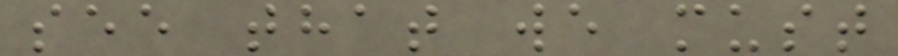see that we must
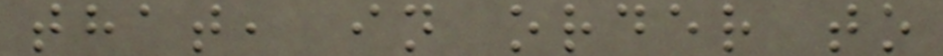that, in order to
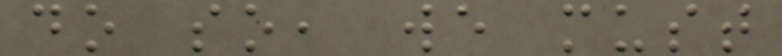do so, we must
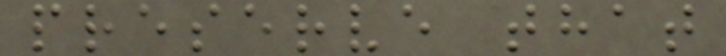preserve that
